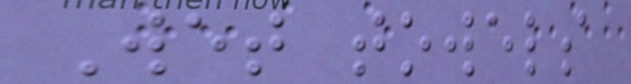Wet towels
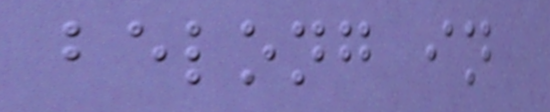belong in
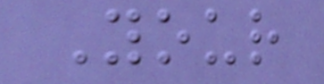Your
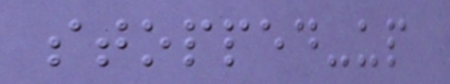stopped-up
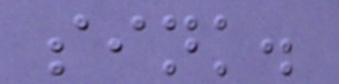sink.
